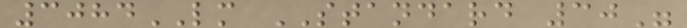3084LM STANDARD 30"
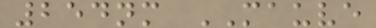254nm MAUVE
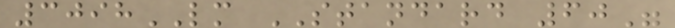3098LM STANDARD 60"
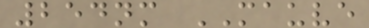254nm MAUVE
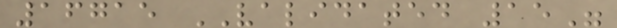16715 VALIDATED 15"
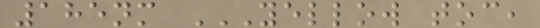185nm YELLOW TOC,
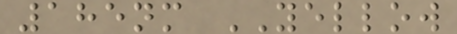185nm YELLOW
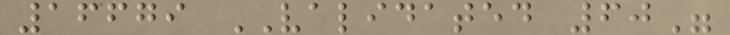16679 VALIDATED 60"
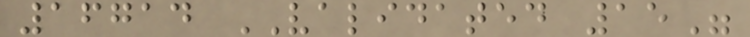16714 VALIDATED 15"
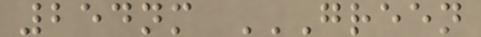254nm GREEN
